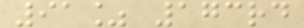91% 173rd
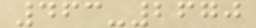463-2670
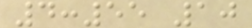4:55 10
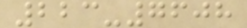223-7608
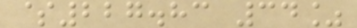$227.83 34%
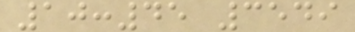10:45 3549
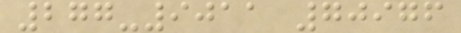277-9011 70976
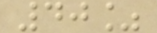40%
